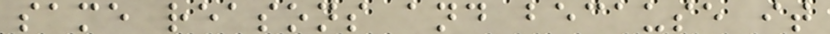same reasons and because it
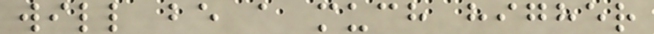will be a much higher
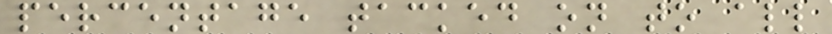percentage tacked on to all
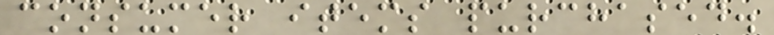consumer items purchased.
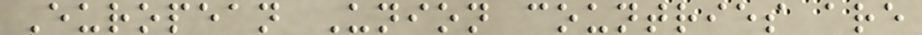European Union countries are
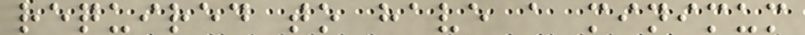required to have a minimum
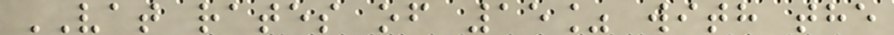VAT rates of 15% with the
